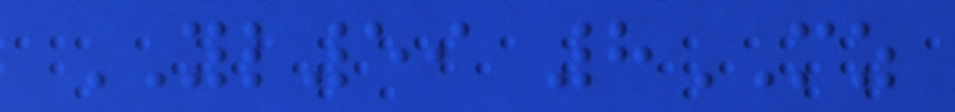YL59 8MZ
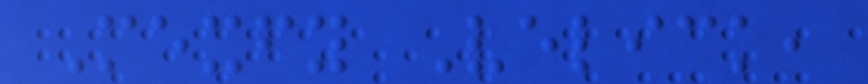Mexfy Velick,
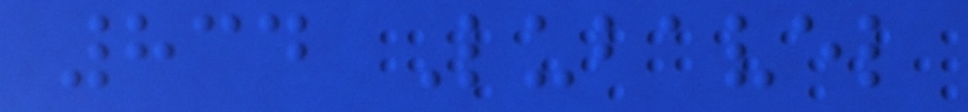834 Lubavel
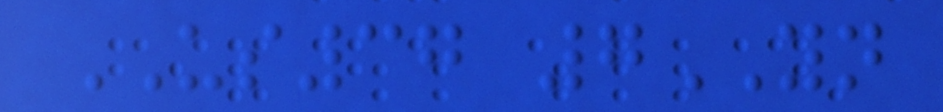US37 7YN
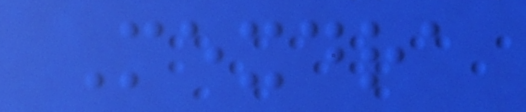Mexdra
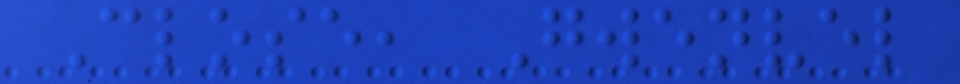Close, Gwenvel
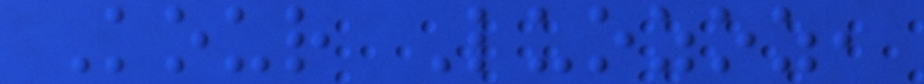Kour Luozoz,
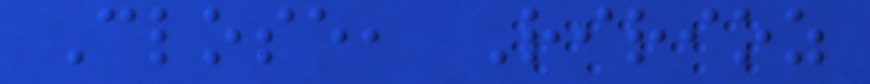Close, Ririoz
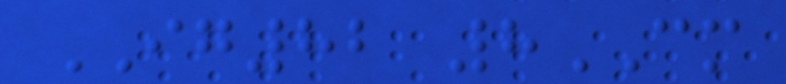IG82 8CM
